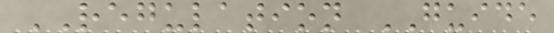REGULATION GUIDE
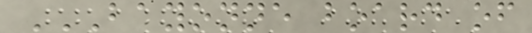BAYONNE BOARD OF
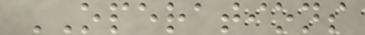OPERATIONS
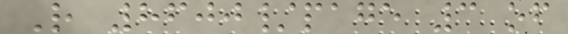R 8600/page 3 of
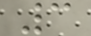3
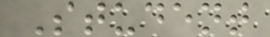Student
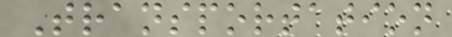Transportation
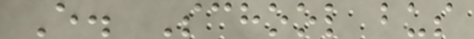E. School bus
